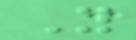You
